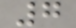7
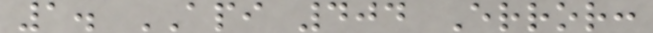1. API 404 Error:
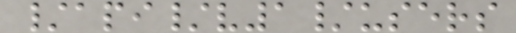/api/v1/users
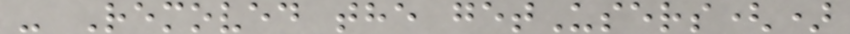- Removed the getUsers()
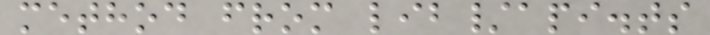method from lib/api.ts
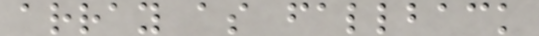array as fallback
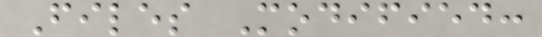Files Modified:
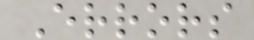Errors
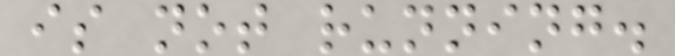is not running.
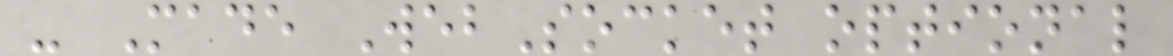- Made WebSocket optional
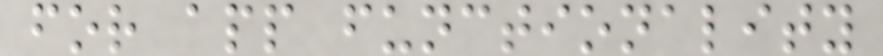for app functionality
